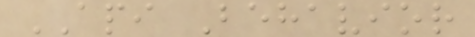API Behavior
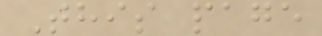This page
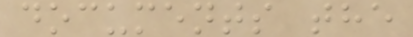documents the
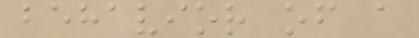behavior of a
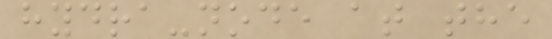hydra-node at the
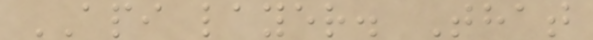API layer. That
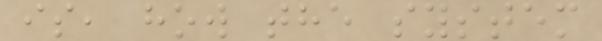is, how the system
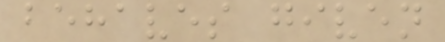behaves given
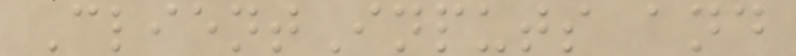ClientInputs and
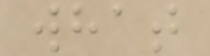what
